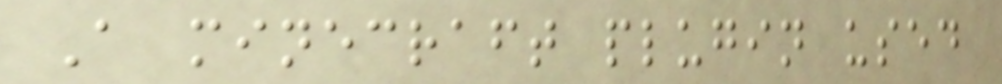A minecraft plugin used
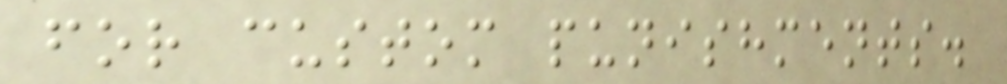for custom punishments.
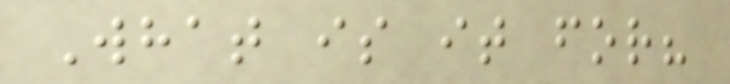What is it for?
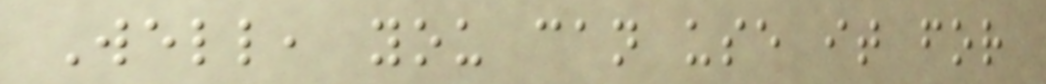Well, you can use it for
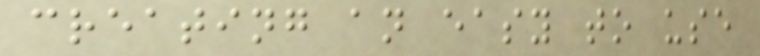creating an easy to use
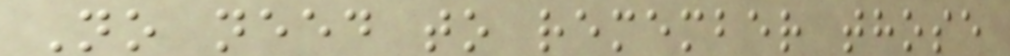No need to remember those
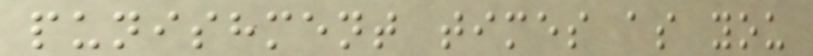punishment times as you
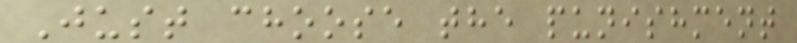Just choose the punishment
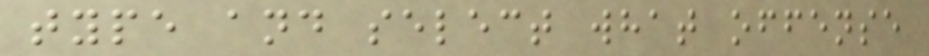type and select what offense
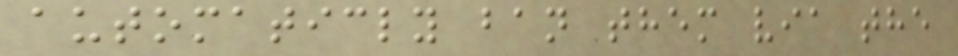automaticly ban them via the
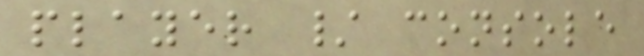player / console
